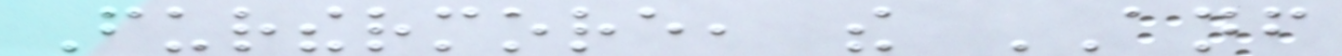Furthermore, the ANF
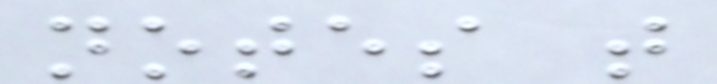notes that
